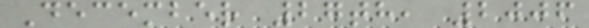December 27th, 2006
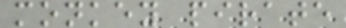monkey pirate
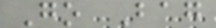Go Bag
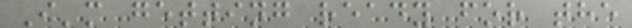I'm getting ready for the
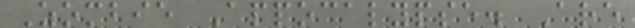Zombie Appocalypse. Are
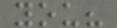you?
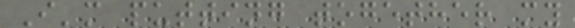I'm putting together my
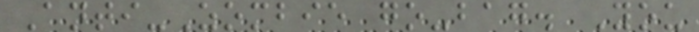Anti-Zombie go-bag. You
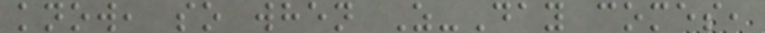know, so when Z-Day comes,
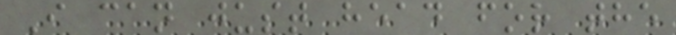I can just head for the
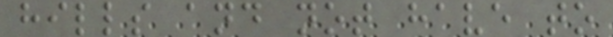hills and not have to
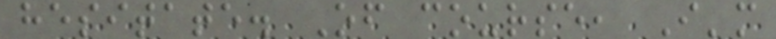hesitate. Of course, I'm
